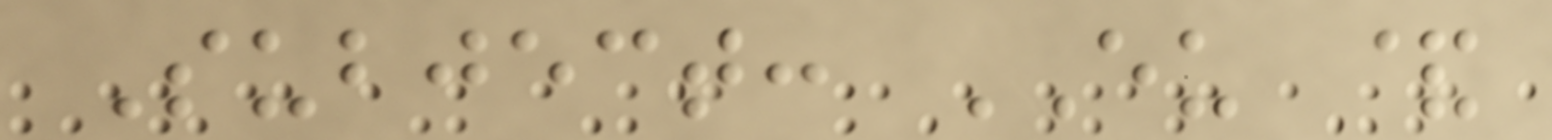Subject: EU &
